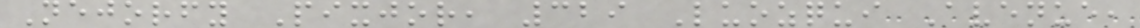Nejorfy Pixjor, 329 Luozqui Avenue,
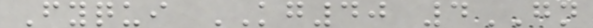Fyqui KG40 4GN
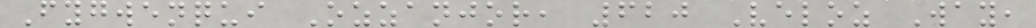Fygwenqui Ozzanjor, 620 Veloz Way,
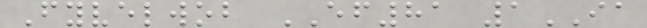Fyvelwob EF81 1IA
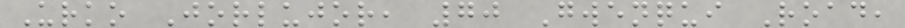Urko Jorlujor, 70 Gwenqui Road,
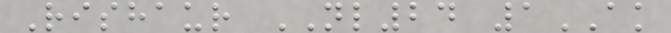Rishaur NL24 1AK
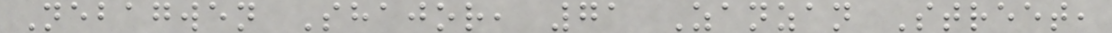Nebagwen Shajor, 71 Zanzan Street,
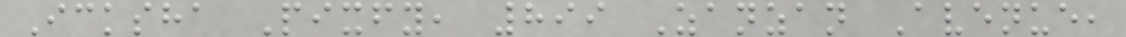Icksha Pixfy, 899 Zanzan Avenue,
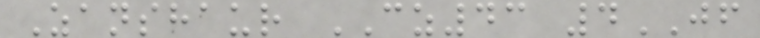Zanshaur CZ43 4JF
